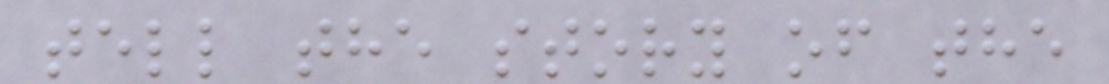tell the story of the
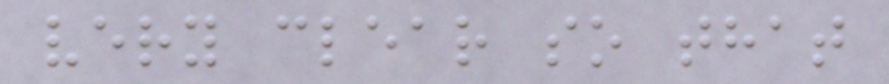very clear so that
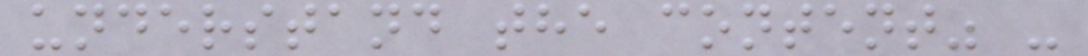understand the content" -
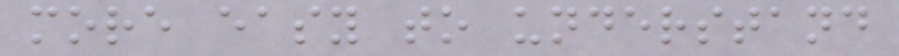more easy to understand
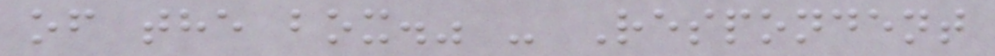of the box." - Respondent
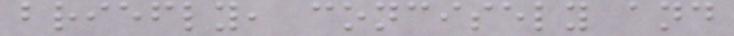briefly, concisely and
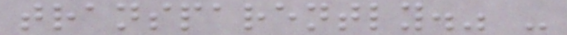transparently." -
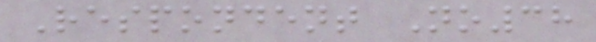Respondent No38
